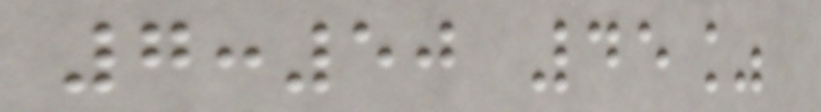7:50 45%
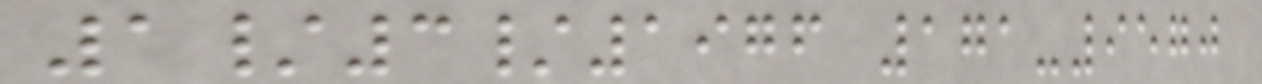1/3/1976 171-9570
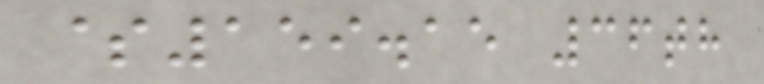$159.15 36th
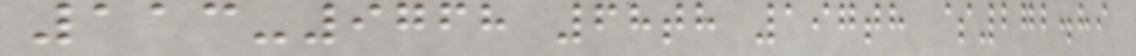113-9768 68th 197th $272.89
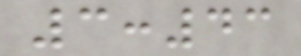3:43
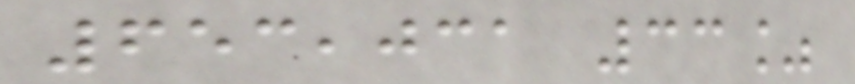653,031 33%
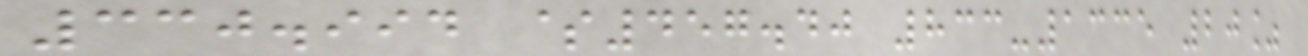330.994 $457.40 833-1335 20%
